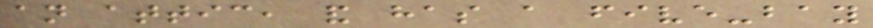an attic, and has a five-bay
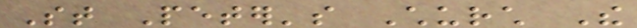St Peter's Church The
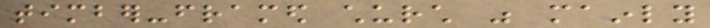timber-framed church was mainly
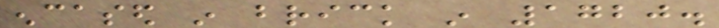encased in brick in 1720.
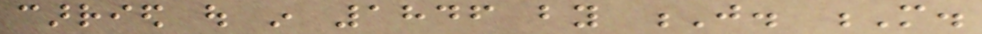carried out in 1846 by J. M.
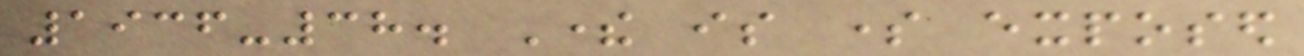1936-38. There is some exposed
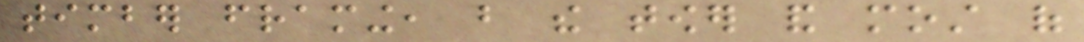timber framing, but the tower and most of
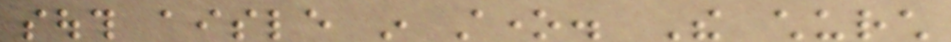south aisle in stone. The church
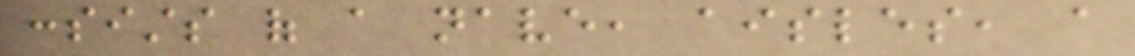consists of a nave, aisles, a
